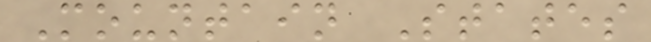Mountain States
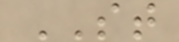ST
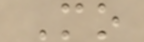Mo
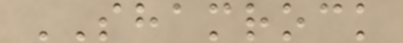SHAMROCK
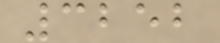3252
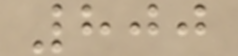800
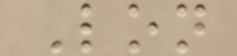Lon
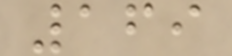169
